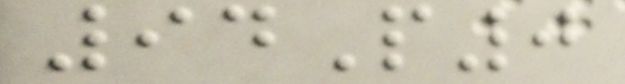94P0
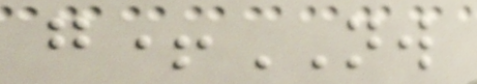g+NW
